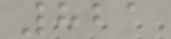821
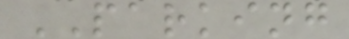PARKING
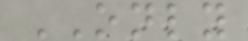ONLY
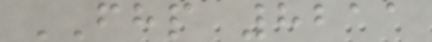FHP 8211
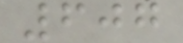607
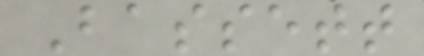Bassett
